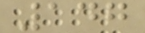147
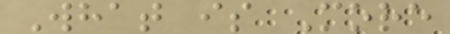What is More
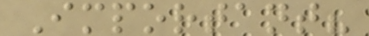Important?
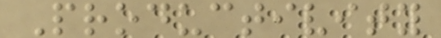Productivity
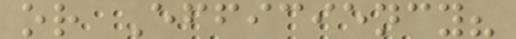or Efficiency?
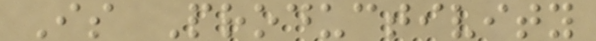Is Productivity
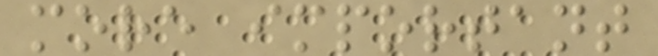more important
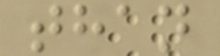than
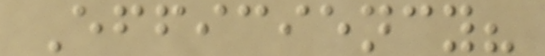Efficiency?
